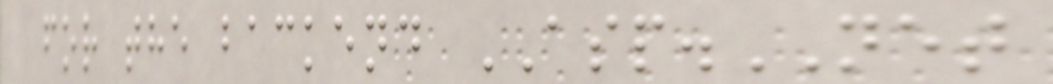for the backend ASP.NET
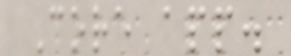Core app.
